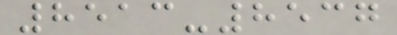8513-8537
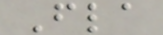Fla
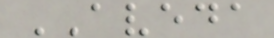AVEDA
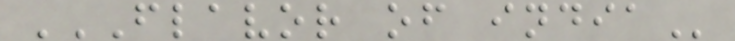FLAVOR OF INDIA
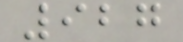927
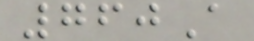760A
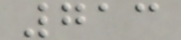713
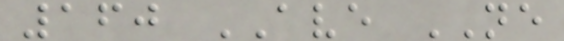160 AVE NE
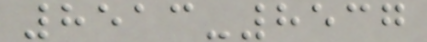8513-8537
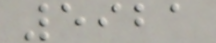5921
